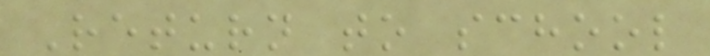Return to school
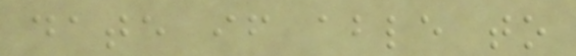date if able to
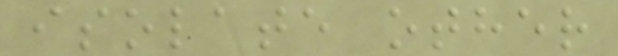isolate other
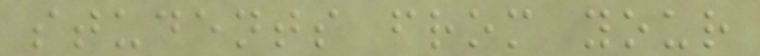students from your
